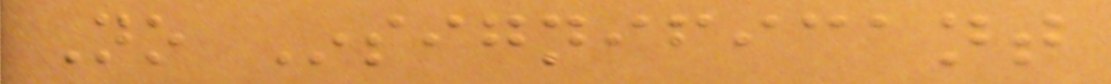No Insignificant
